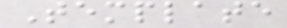Template
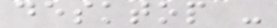desktop -
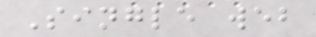Single web
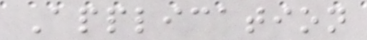Application
